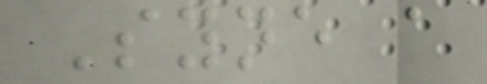Syne a
